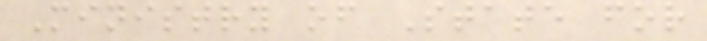Ministry of State for
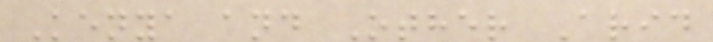Kenya and Other Arid
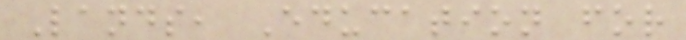Lands, Education for
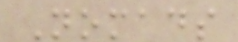Nomads
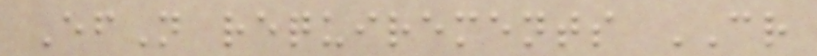EfN requirements CR
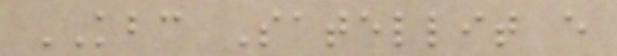KBC Satellit e
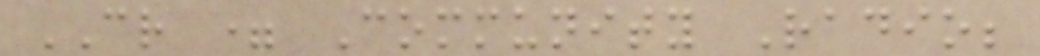CR = Community Radio;
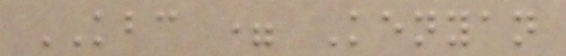KBC = Kenyan
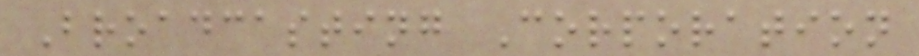Broadcasting Corporation
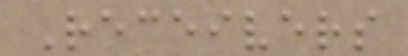Receivers
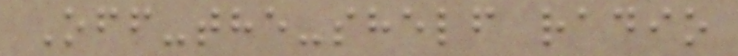Off-the-shelf radio
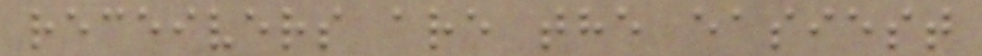receivers are the easiest
